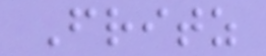Fritz
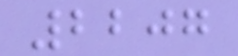2207
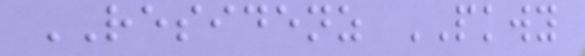RESIDENZ PKWY
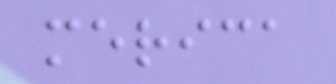merica
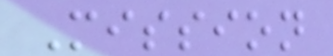Mission
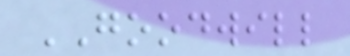GOODWILL
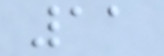11
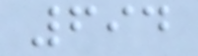694
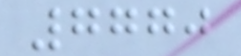7770
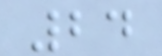24
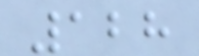128
